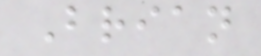Brian
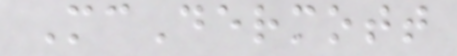McDermott
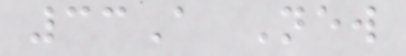33A New
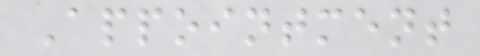Appointment
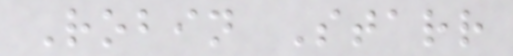Robin Starr
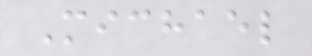Michael
